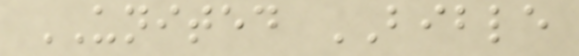UNITED BIBLE
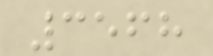3568
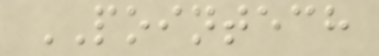POINTECH
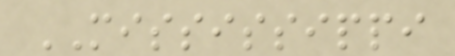MISSISSIPPI
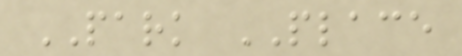PARK PLACE
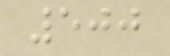500
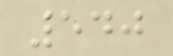540
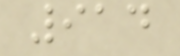914
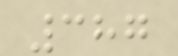387
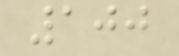100
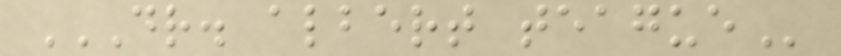DR. ALBERT TEAGUE
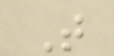T
